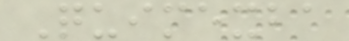Quimexba
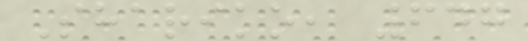Shariko, 647
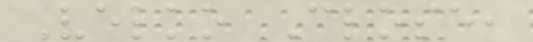Velko Close,
